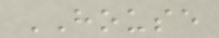HOUSE
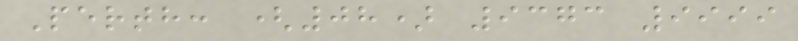Perth: (08) 9373 9999
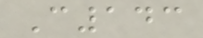C143
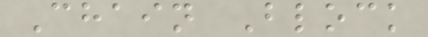Chain Block
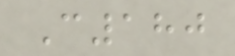C180
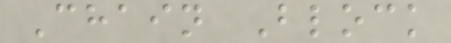Chain Block
